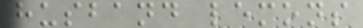husband lemons
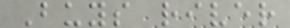Buys river
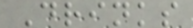Drinks
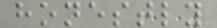honestly
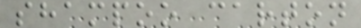shampoo carton
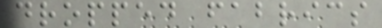dropped fabrics
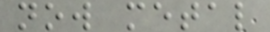now metal
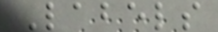Labels
